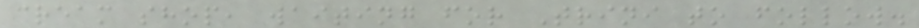cream shop, waiting for Trini to follow.
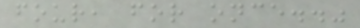four, for once.."
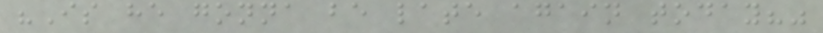"Is he gonna be late again today?"
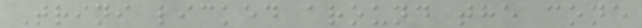Trini licked around the cone
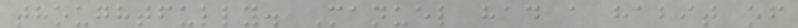thoughtfully. Manuel had a habit of
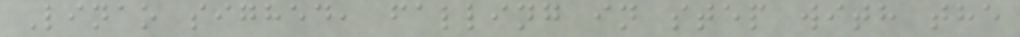Linao sighed, falling in step with the
